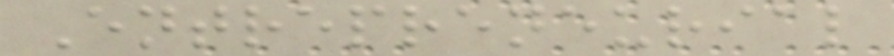Entrepreneurial
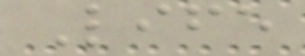Life
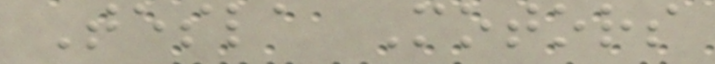Tesla Motors
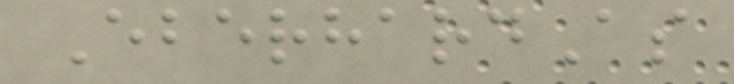EberhardAs
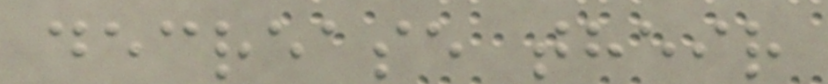decrease their
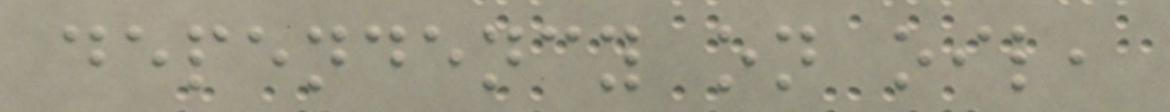dependency on oil,
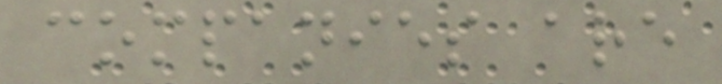companies are
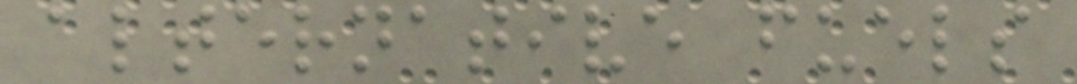alternative fuels
